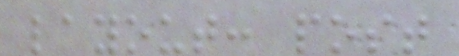layout: post
